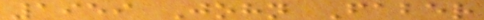1959 John Faber
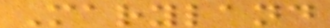Maryland
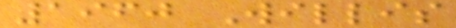1960 Willis
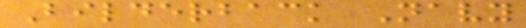Bilderback Navy
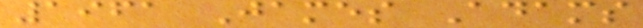1961 James Adams
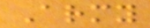Army
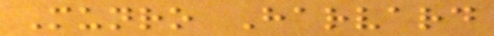Munro Harvard
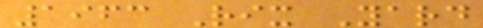1963 Rix Yard
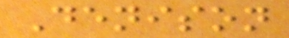Denison
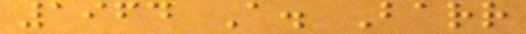1964 A. Barr
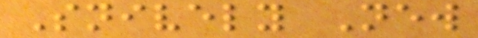Snively New
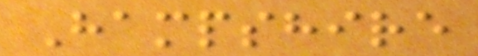Hampshire
